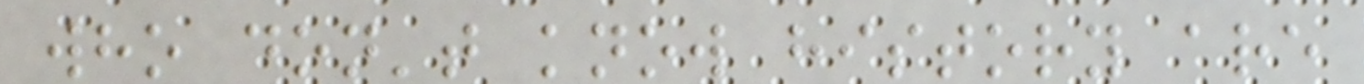who don't know history are
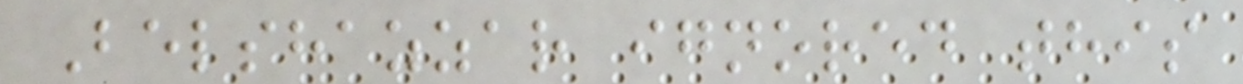Belshazzar ignored this
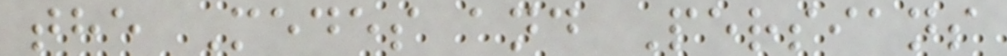the Medes and Persians
